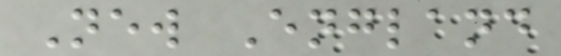New England
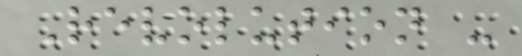Revolution -
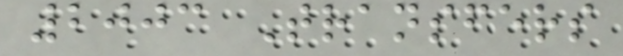2003 Transfers
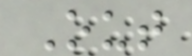Out
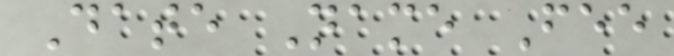Date Name Fee
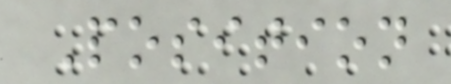Position
